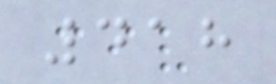418
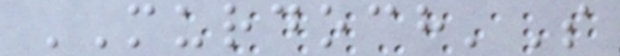MURDOCH'S
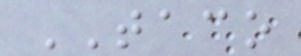TACO
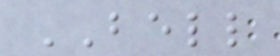BELL
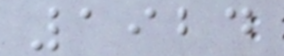1924
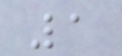1
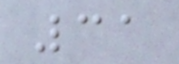31
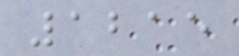1215
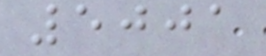5001
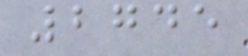2745
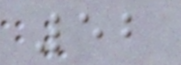52
